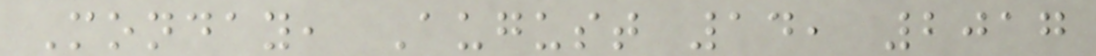Monday, August 14, 2017
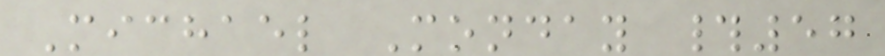Michael Monday #57
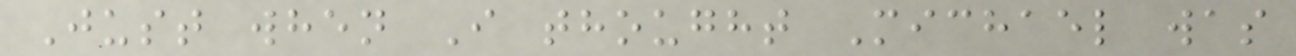Just when I thought Michael was
